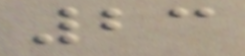23
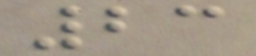23
